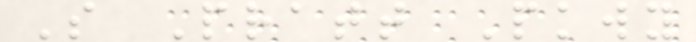S Pratt Pkwy
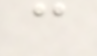c
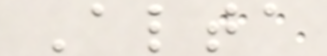Alta
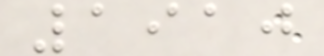1910
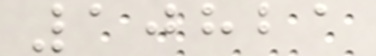10821
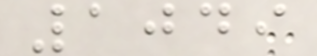1049
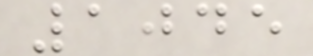1045
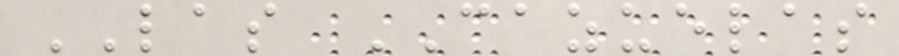LAS CAZUELAS
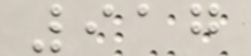917
